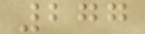277
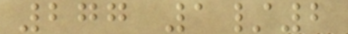277 1/2
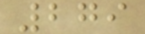279
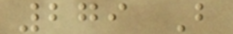279 B
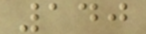140
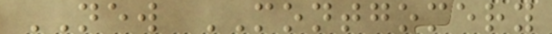NEW MONTGOMERY
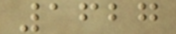1627
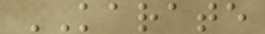KARATE
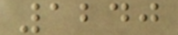1240
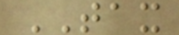TAX
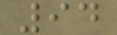94
